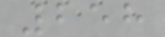258
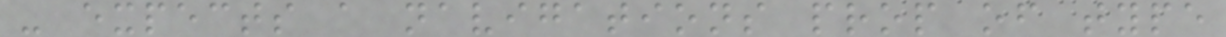- expects a navigations prop of type
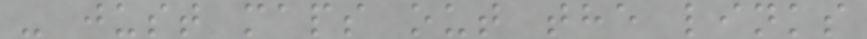- just maps out the links
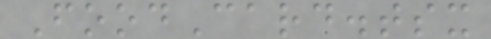FoodCard.tsx
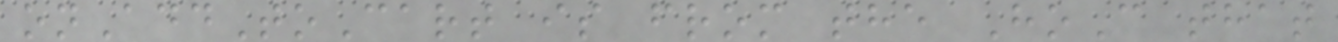onAddToCart is from the HoC that
